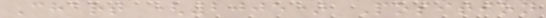Chart (2005) Position
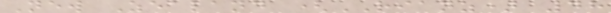New Zealand (RIANZ) 48
